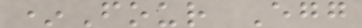*Four Egg
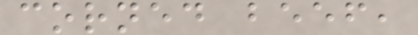corned beef,
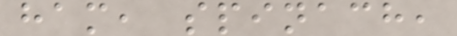ham, spinach,
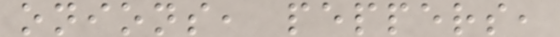onions, peppers,
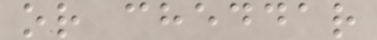or cheddar
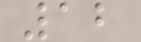12
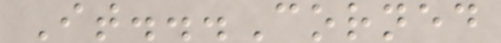It...Corned
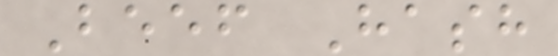Beef Hash
